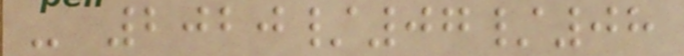- 2020/07/08
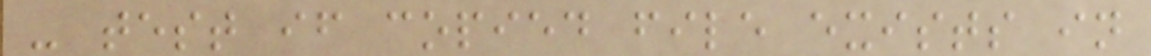- test if copied file exists in
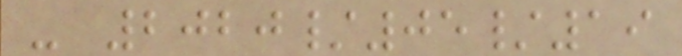- 2020/05/19
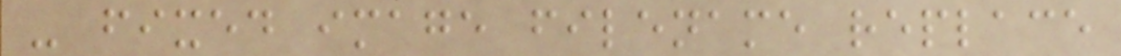- fixed image filename replace
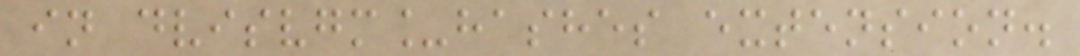in dvisvgm_hashes extension.
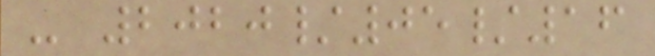- 2020/05/16
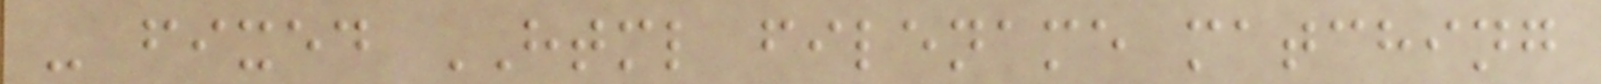- fixed HTML filename matching
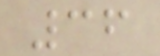36
